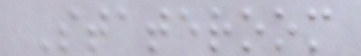Stateroom
